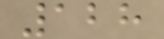128
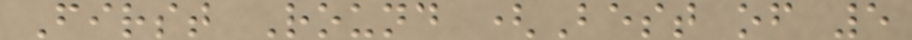First Round (Best of 5
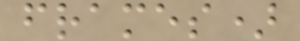frames)
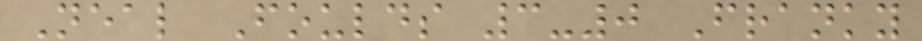Neal Foulds 3-0 Franky
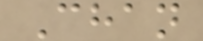Chan
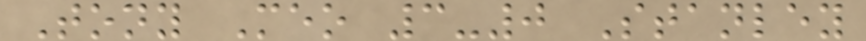Tony Meo 3-0 Stanley
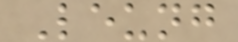Leung
